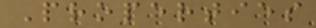Properties
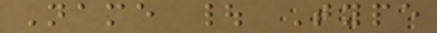Name | Type
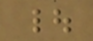|
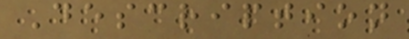Description
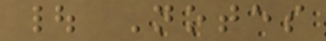| Notes
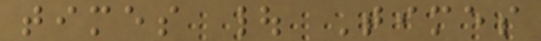times | Times
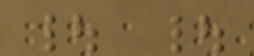| |
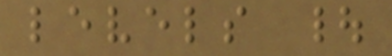levels |
